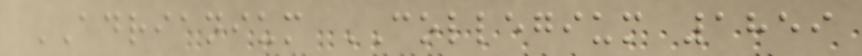ADRIANIUM COLLEGIUM 1859
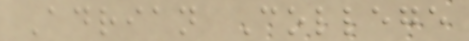Adrian College
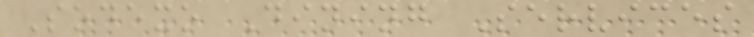Sodexo Dining Services
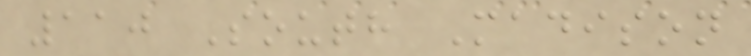110 South Madison
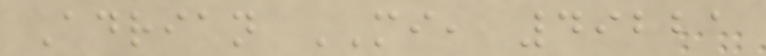Adrian MI, 49221
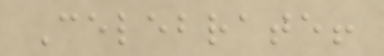Celebrate!
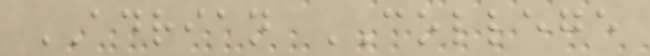ADRIAN COLLEGE
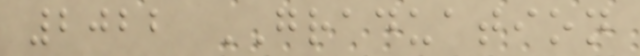2022 GRADUATION
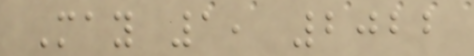May 1, 2022
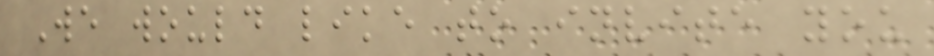We would like to invite you
